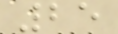25
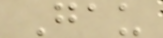Gau
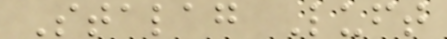Stalag Luft
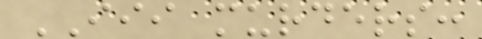III murders:
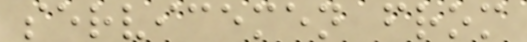servicemen from
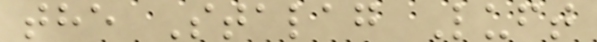the Stalag Luft
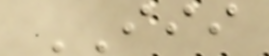III
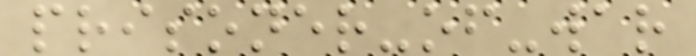prisoner-of-war
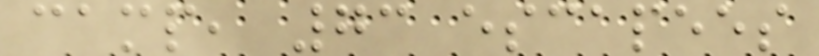camp, 73 escapees
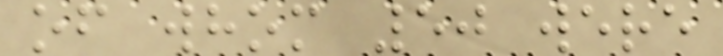of whom 50 were
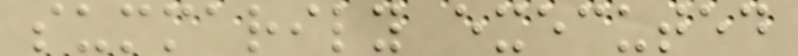summarily executed
